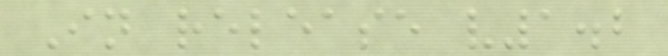In release v1.2
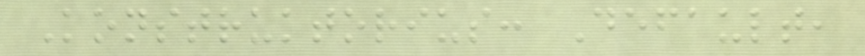Konstruktorius: Default,
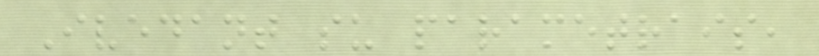Ivedant su parametrais,
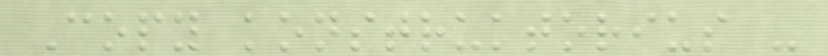Copy konstruktorius -
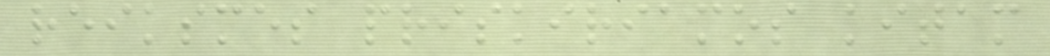reiksmes priskiriamos kitam
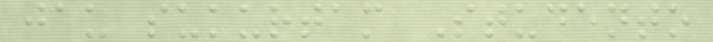jau sukurtam Studento
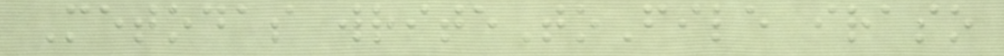Metodas writeToFile iraso
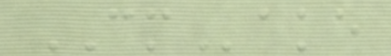CMake
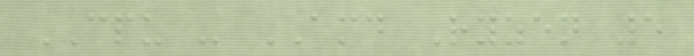CPU - AMD Ryzen 5
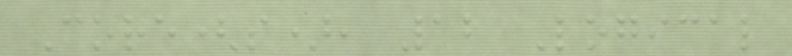Core(s), 12 Logical
